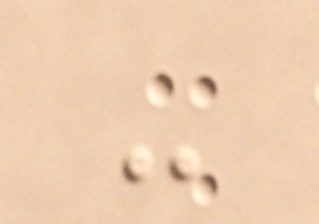-
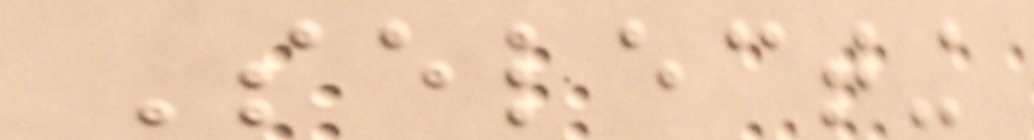Selecting
